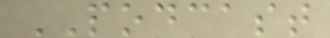PODCAST
